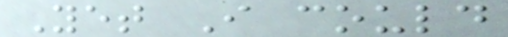Yet I could
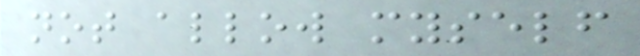not allow myself
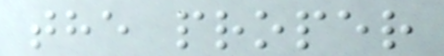the proper
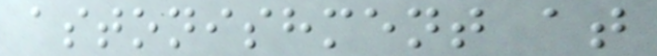astonishment at
